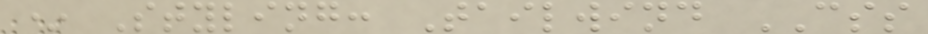* Styling: Tailwind CSS
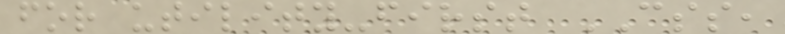for utility-first CSS,
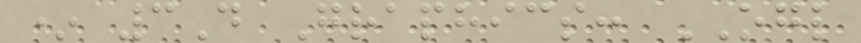* 3D Graphics: OGL
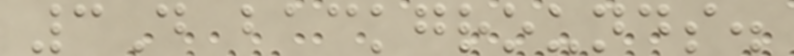3D backgrounds.
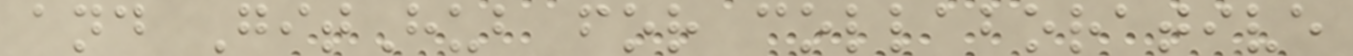and GitHub for collaborative
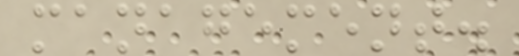management.
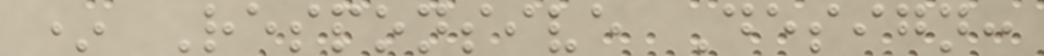* Responsive Design:
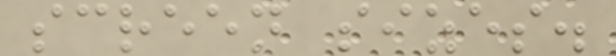screen sizes.
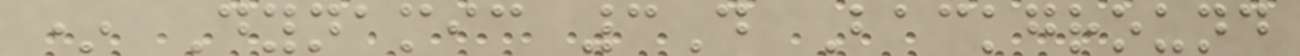* Dynamic 3D Background
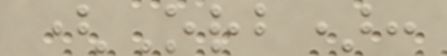(Orb):
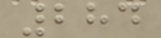284
